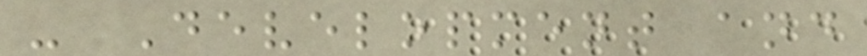- Development and
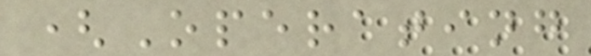(Operating
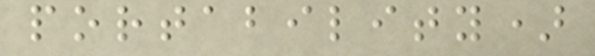portability)
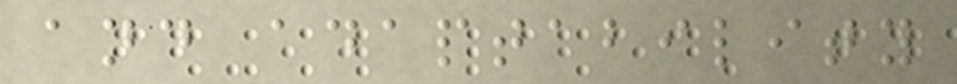and adaptability
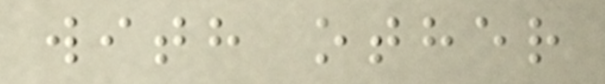with other
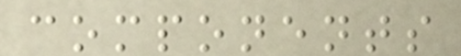components
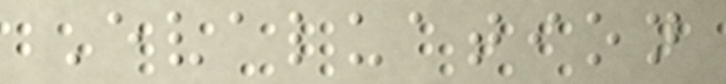Evaluation
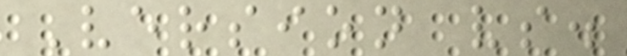Version vs.
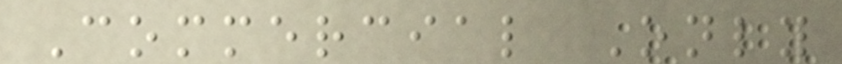Commercial Only
